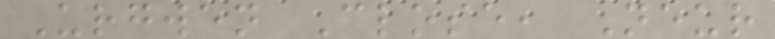Urgwen Close, Neur
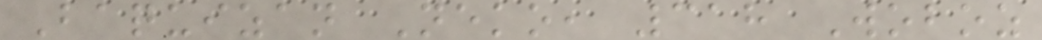Baquizan Neko, 318 Woboz
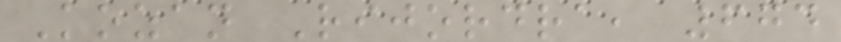Kozan Rijordra, 674
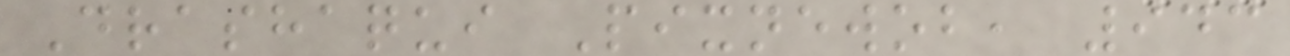Drashaqui Pixnewob, 943
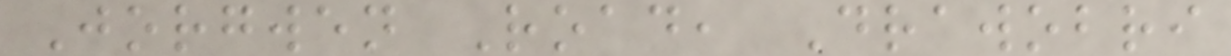Jorgwen Road, Drawobri
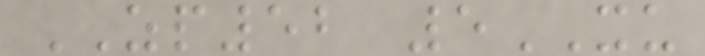ZP52 5XU
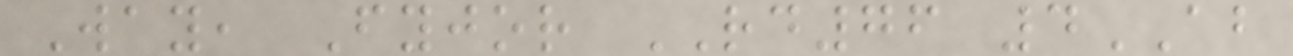Way, Fyjor RD76 4AB
